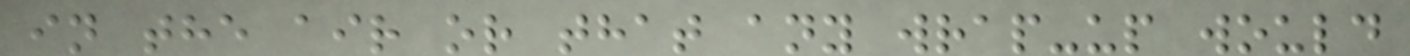in the air or that any wrap-up would
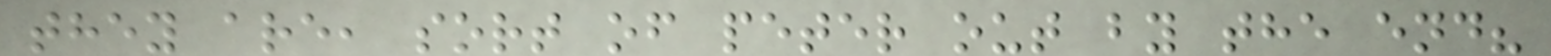they are, sort of peter out by the end?
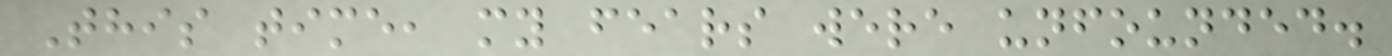This time, my fears were unfounded.
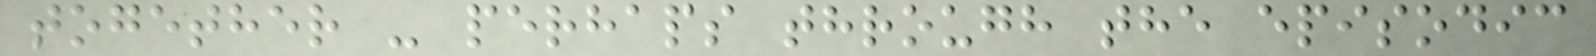together - perhaps through the episodic
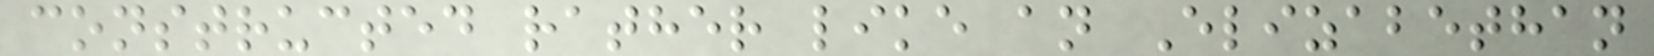constructed rather like an Elizabethan
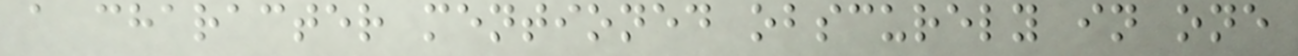a character mentioned obscurely in one
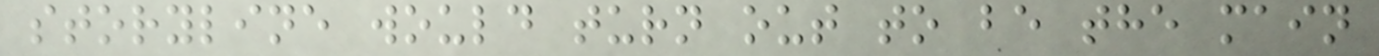storyline would turn out to be the main
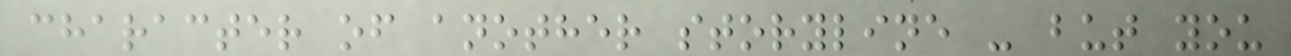character of another storyline - but you
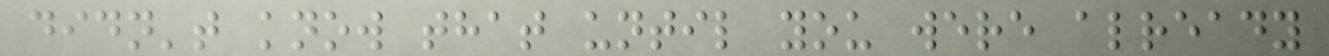didn't know that until you were already
